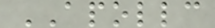APOLLC
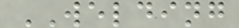WELDING
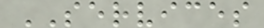SERVICES
